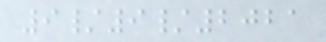9/9/2021
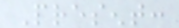Present:
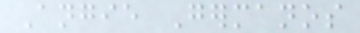Angie Germanos
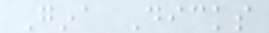Gina Dicks
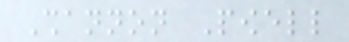Shannon Powell
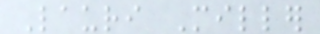Lauri Miller
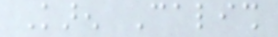Karen Calish
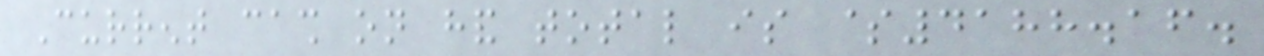Current cash on hand total is $4188.16.
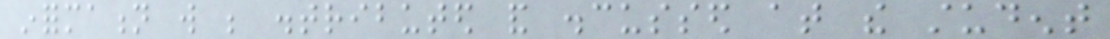information will be distributed and discussed at the student
